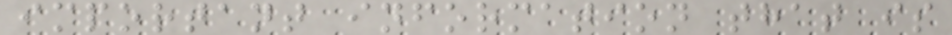important information that is
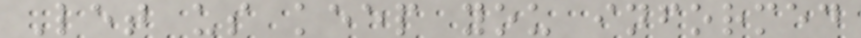Let us keep you informed
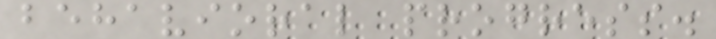behavioral progress.
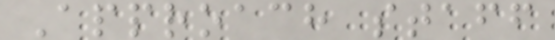Approach staff
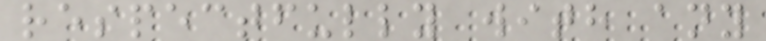respectfully with any
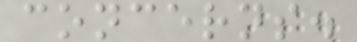concerns.
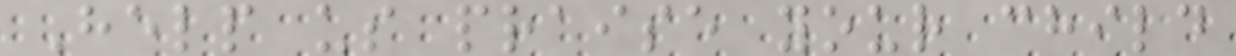Help us praise your child
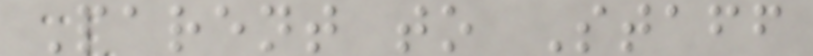Parent to Staff
